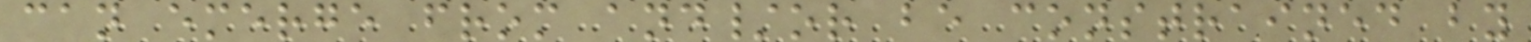can emerge from and/or be constrained by
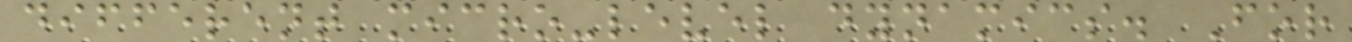different micro-level dynamics. For
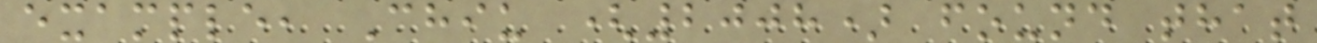example, Chiu (2008) found that
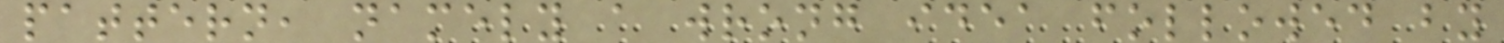pattern, namely a wrong idea followed by
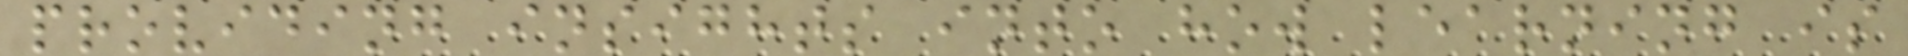providing insights into how learning is
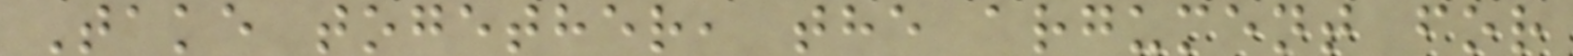Take together, the argument for
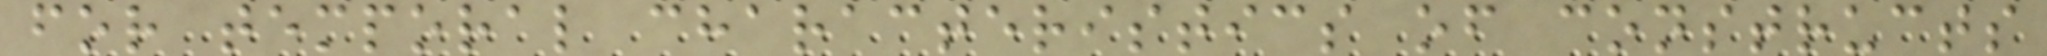for temporal characteristics of constructs
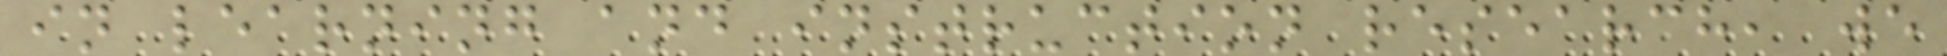in learning and instruction research, we
